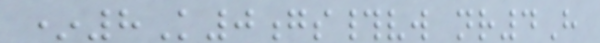*8K0gs#vw nr4H
